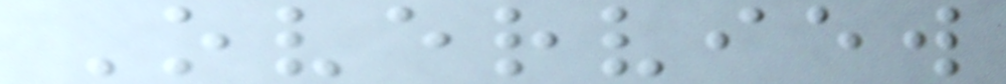Overview
